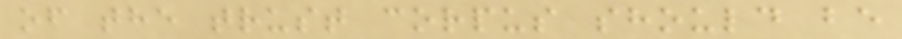of the trust corpus should be
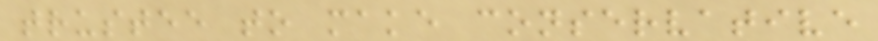trustee to make conservative
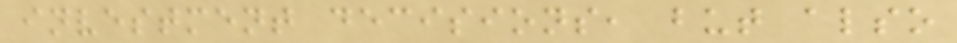investment decisions, but also
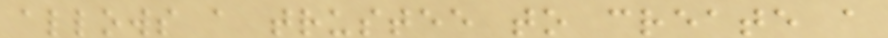allows a trustee to create a
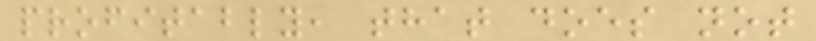profitably, that does not
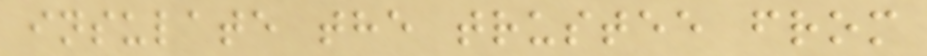insulate the trustee from
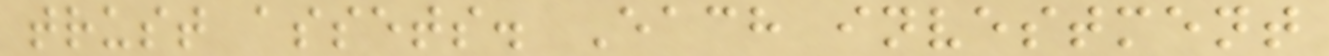trust assets. Each investment
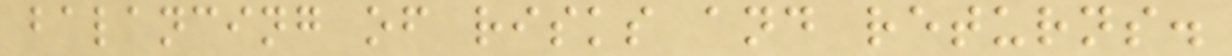balancing of risks and returns.
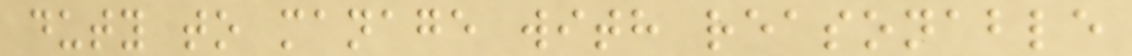duty to manage with reasonable
